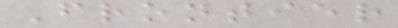Frontier
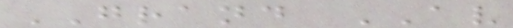GRAND AV
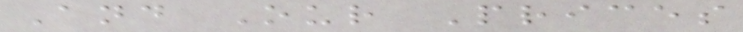And Our Prices
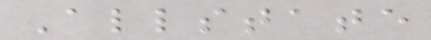Allstate
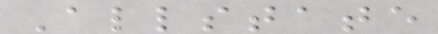Allstate
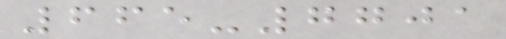665-7701
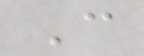C
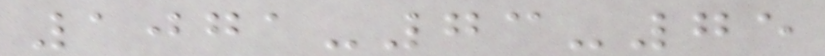1071-73-75
